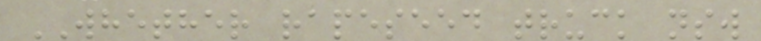WHETHER rapeseed truck nsw
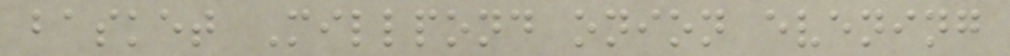basket Millpond onion evening
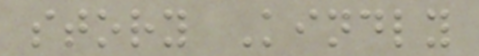story Kindly
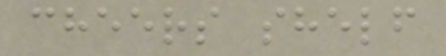cheers shelf
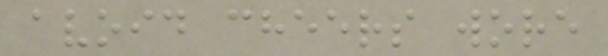avoid cheers wore
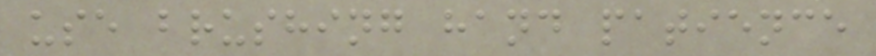use brushing hand patience
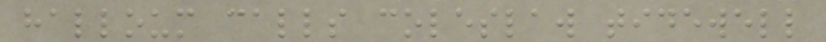halloum calls coleslaw tidewell
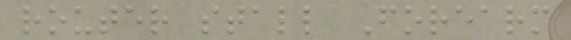router stall Forearm
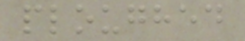ploughed
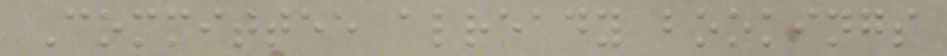Committee already bookings
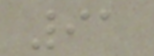91
